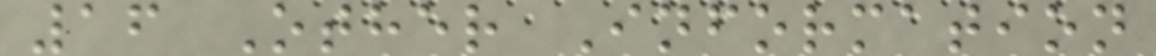16 Other Information
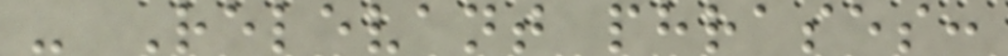- Relevant phrases:
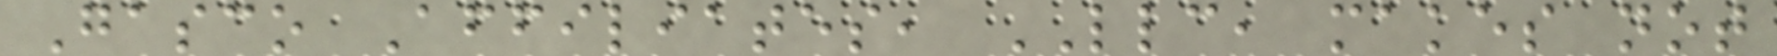Gasco Affiliates, LLC, makes not
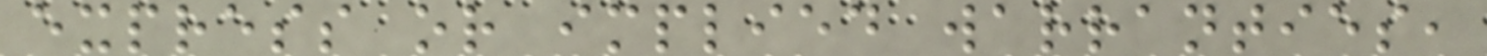express or implied warranties,
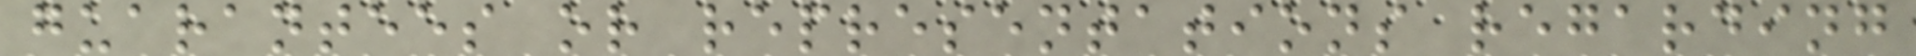guarantees or representations regarding
